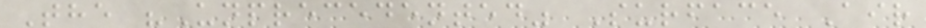The "Unprecedented" Surface Air
